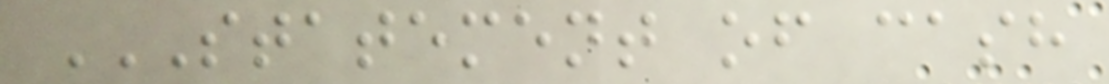STATEMENT OF CASH
